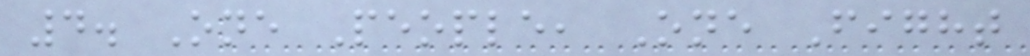4. One People, One Fight
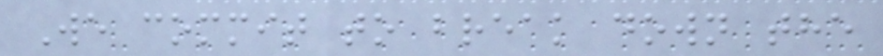We commit to break down the
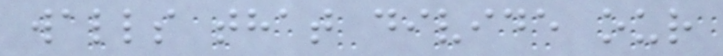walls that divide our
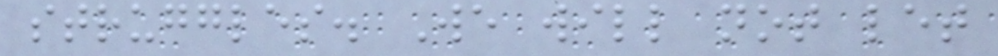struggles. We will not let
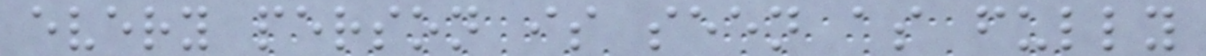every person is seen as fully
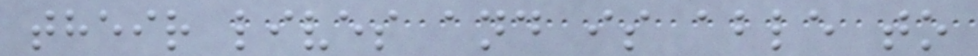their lives and is able to
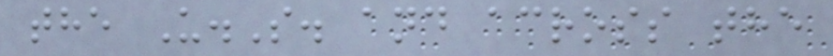the U.S. and across the
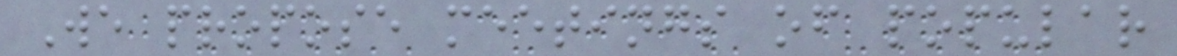We propose meetings of popular
